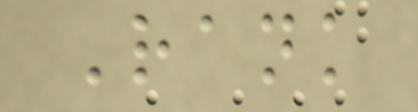Rank
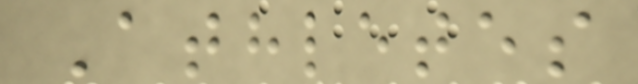Athletes
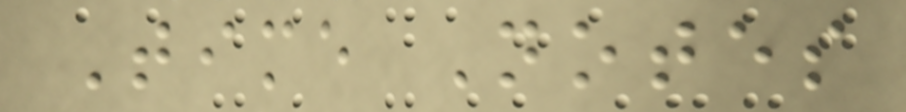Time Notes
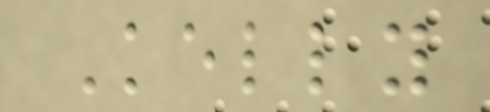Kelly
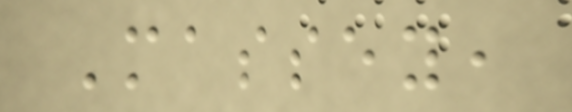Massey,
